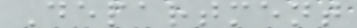Department
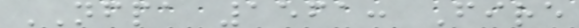NFPA 1561: Fire
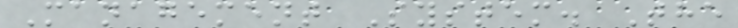Management System. The
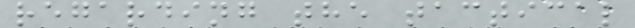regarding the tactical
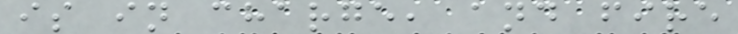is in charge, and fire
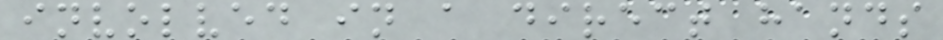involved in a direct hands
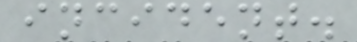incident.
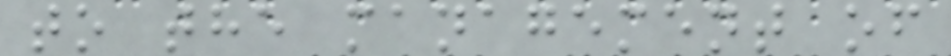to the management of
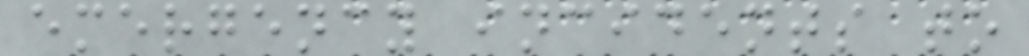emergency incidents to
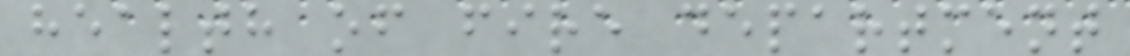health of fire department
